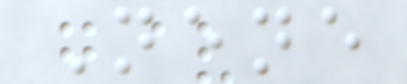Nene
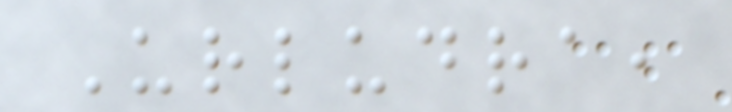Urludra,
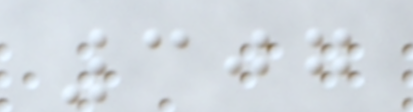307
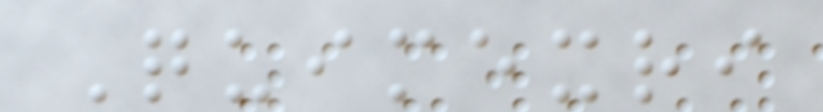Quimexri
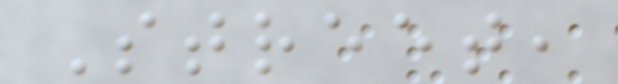Street,
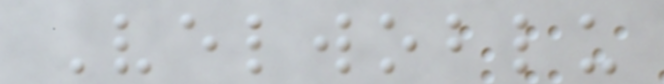Velwoblu
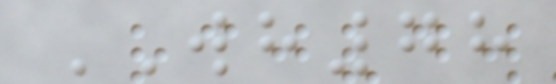WH78
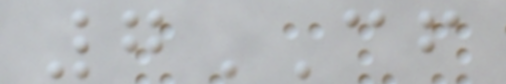7CF
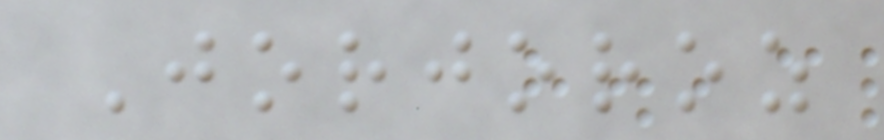Jorjoroz
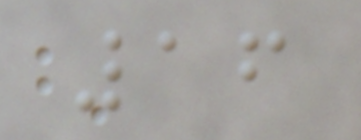16
